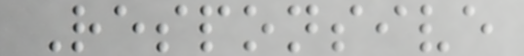Responsive
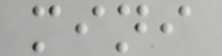mini
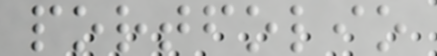portfolio
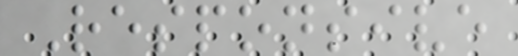Responsive
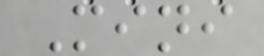Mini
